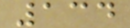134
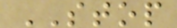STOP
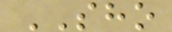SHO
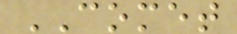COMET
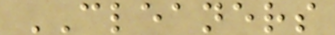CLEANERS
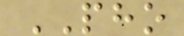PHO
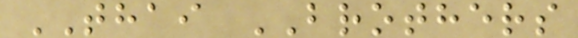THAI BROTHERS
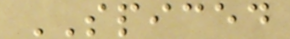SPICED
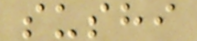sushi
